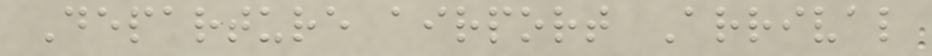Departure airport Arrival
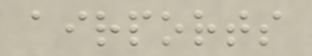airports
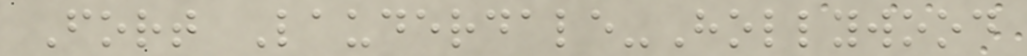Fort Lauderdale-Hollywood
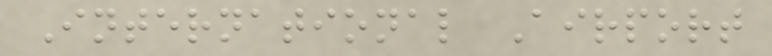International Airport
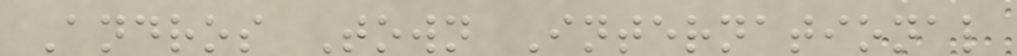Andros Town International
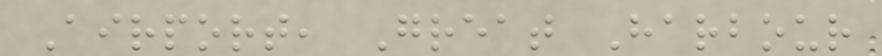Airport, Great Harbour
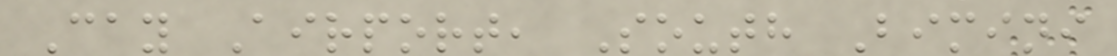Cay Airport, South Bimini
